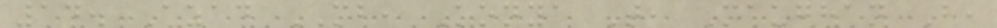14. Azad MB, Konya T, Maughan H,
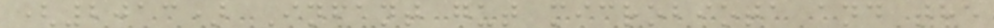(2013) Infant gut microbiota and the
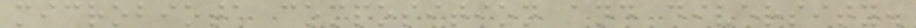microbiota composition and diversity.
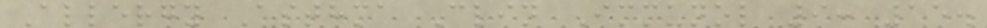Allergy Asthma Clin Immunol 9: 15.
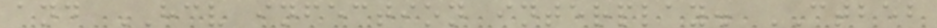and HCV infection interplay. CTBEB
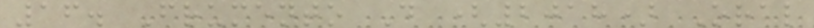16. Frumento D (2018) Oral
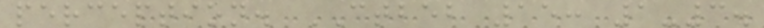perception. CTBEB 15: 1-3.
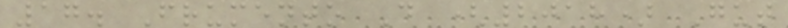17. Frumento D (2018) Gut
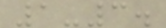1-3.
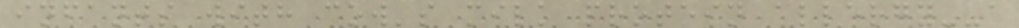infants with cow's milk protein allergy--a
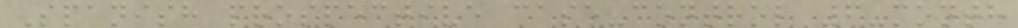Spanish prospective case-control 6-month
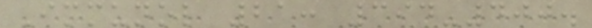Immunol 21: 394-400.
